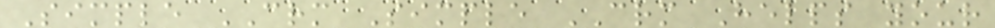Simple CRM Simple CRM Helps your
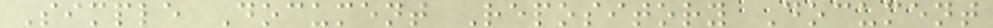Simple Document Repository Document
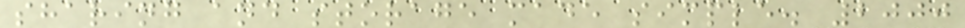sharing and storage made simple. 2000
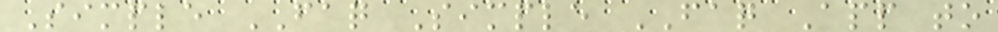Simple FAQ Simple FAQ App to
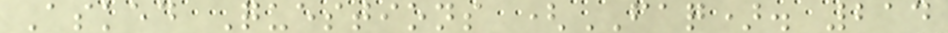Asked Questions (FAQ). 214
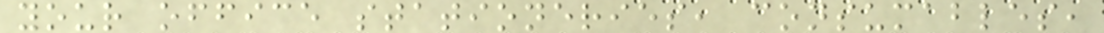your office stationeries, consumables,
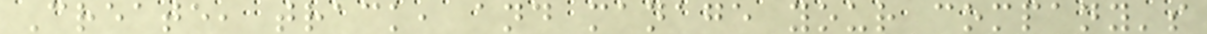Create, track, and manage your company's
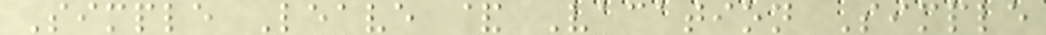Simple Leave & Vacation Simple
